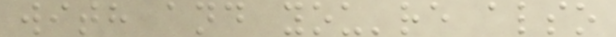with and you're also
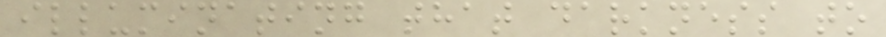illuminating that darkness to
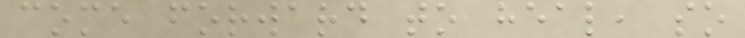come forward to heal, so
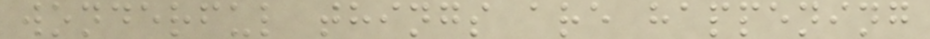wonderful things are happening
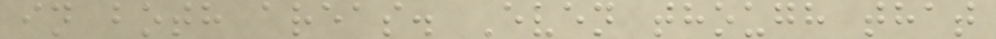in both areas. Even though that
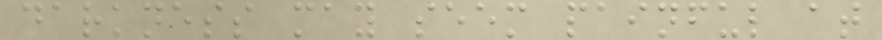darkness may seem painful at
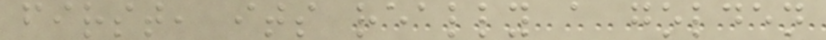first, its really a golden
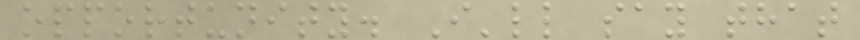opportunity. I'll say that
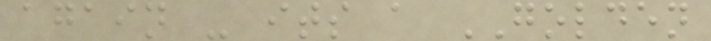again - its a GOLDEN
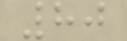80
